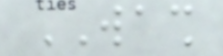WASH
